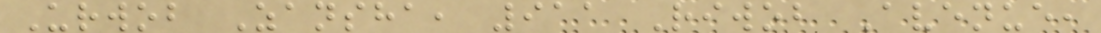Urwob Zansha, 911 Riwob Avenue,
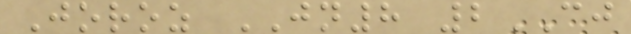Joroz JN8 2CJ
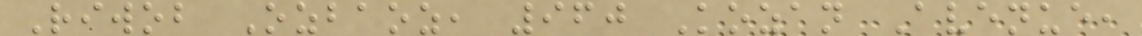Riwob Ozbaoz, 960 Kozan Avenue,
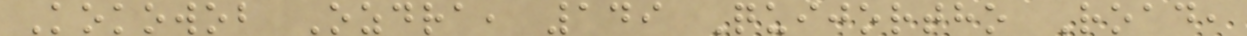Kokowob Ozdra, 149 Quijortho Road,
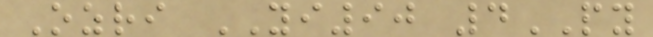Ozri YI90 4PY
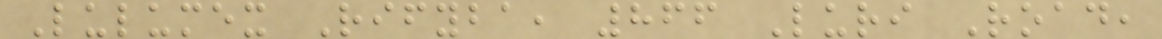Lulumex Rifyba, 866 Luri Road,
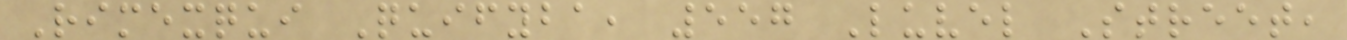Rimexqui Quifyba, 557 Luvel Street,
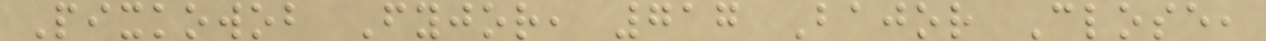Pixkowob Fyjor, 717 Bajor Close,
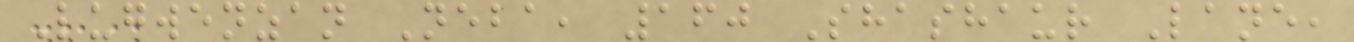Lugwenzan Neba, 160 Shashaur Lane,
